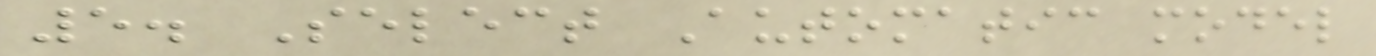5. Select Automatic model
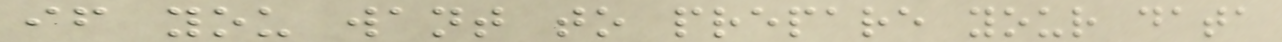if you want to prepare your data
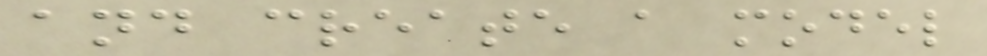and create a model
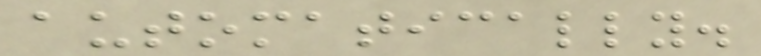automatically.
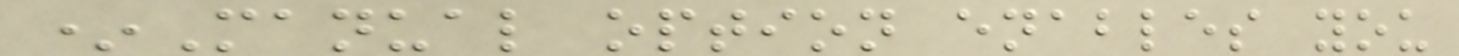*Manual option enables you
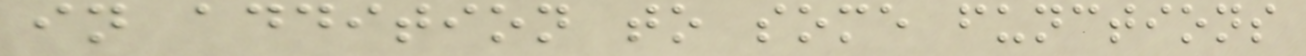in addition to some functions
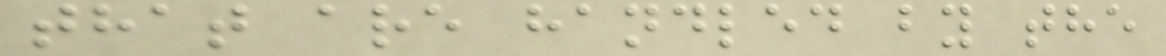that are handled by the
